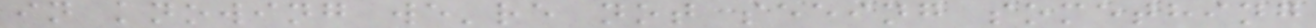in knowing we're not seeing something
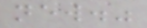new."
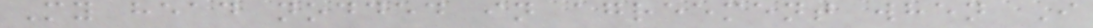My head nodded in agreement when I
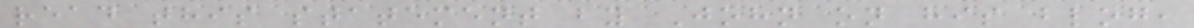read this statement by John on his blog,
